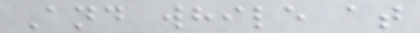And while at
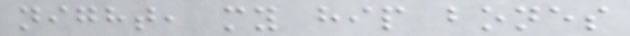night, my hip bones
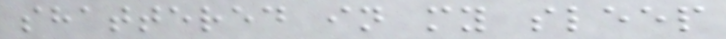shattered in my sleep
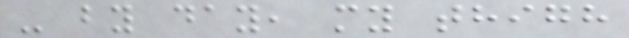- by day, my thigh
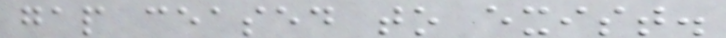gap ceased to exist.
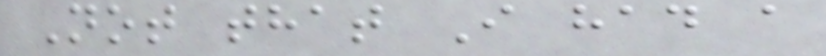Not that I had a
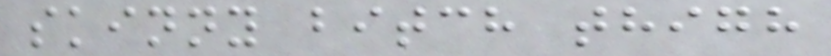skinny bitch thigh
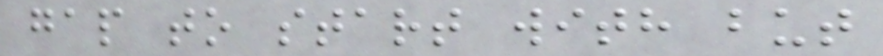gap to start with but
